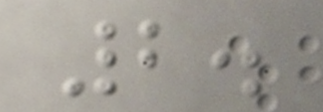2.
